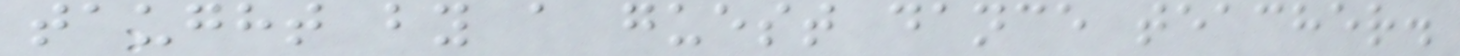taught by a guest dance teacher.
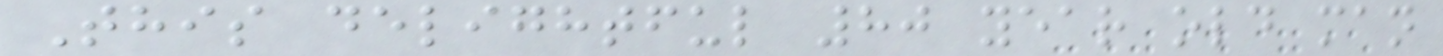This delightful 80 year old man
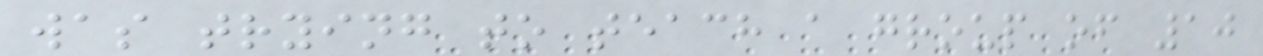was trying to teach a group of 10
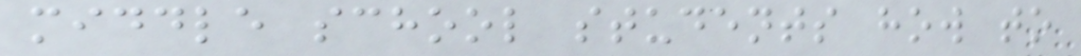middle school students how to
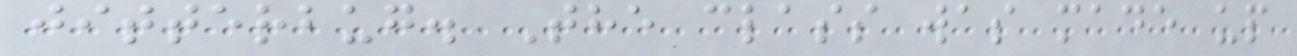jitterbug. The class was made up
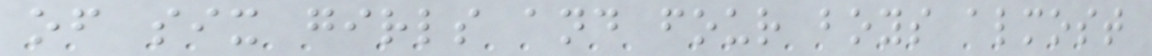of six girls and four boys almost
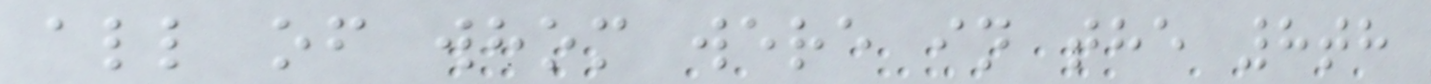all of whom were in the 8th
